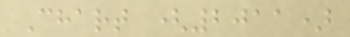Chart (2011)
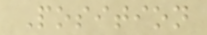Position
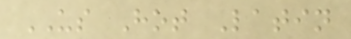US Hot Latin
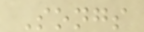Songs
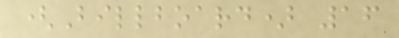(Billboard) 16
